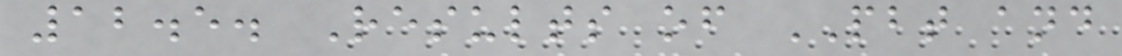12.5. Results of PBT and
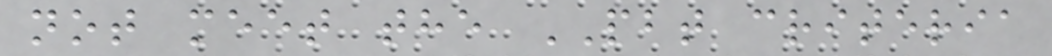not meet the PBT criteria
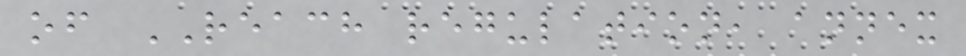of REACH regulation, annex
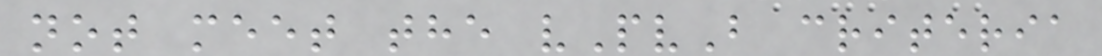not meet the vPvB criteria
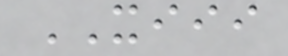XIII
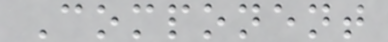Component
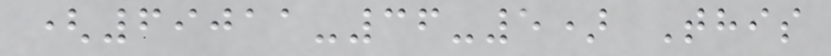(69011-36-5) This
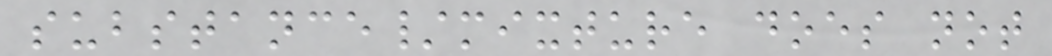substance/mixture does not
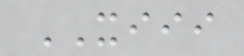XIII
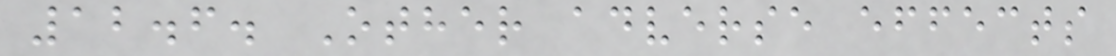12.6. Other adverse effects
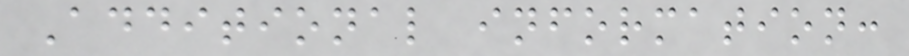Additional information:
